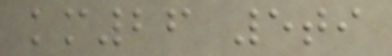km26 5ti
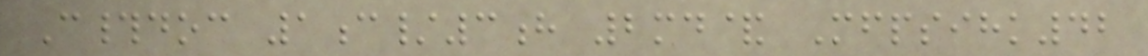C#doc 1c/3h 2md& Mfpsihk42
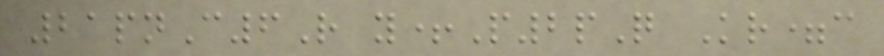21pnC6R y+P2pQ Kr=c
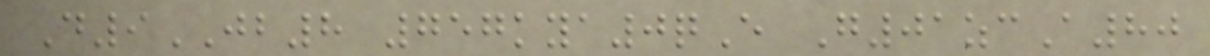D9JB8 757kya0qE G01zcA80
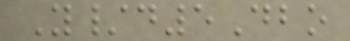Y/d5Dbo
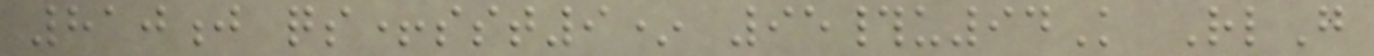810j qs+sst9* 95#u94K RlG
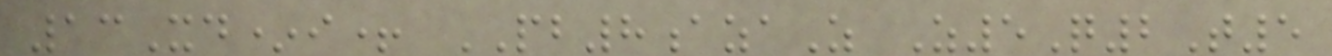13Xd*i+ PB8azaZ Z5Q2T5
